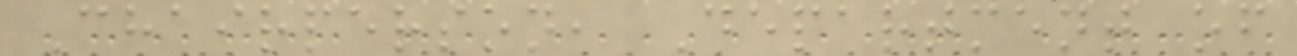Chairperson, Department of
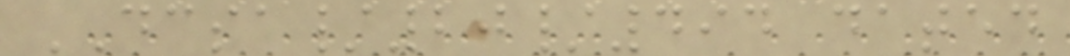DCSA/20/494 dated
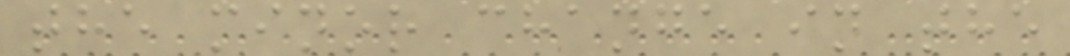the minor change in the
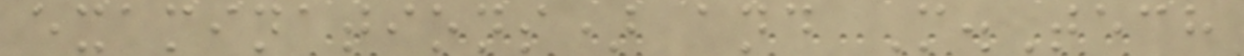examinations) and M.Tech
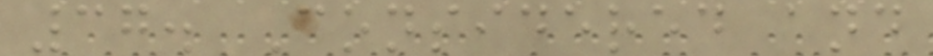37. Considered and
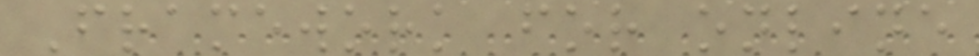Framework for online
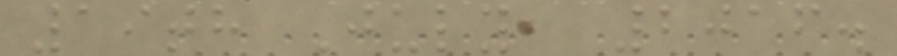19th July, 2016.
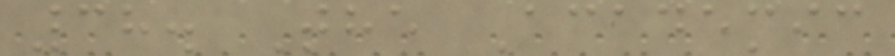38. The Academic
